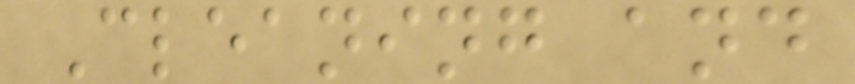Cleaning and
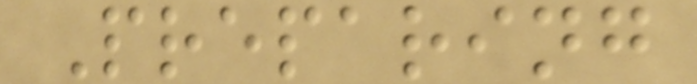Preparing
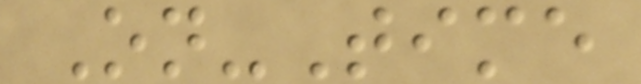On-Time
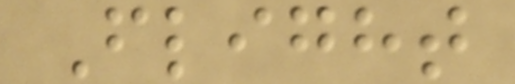Flight
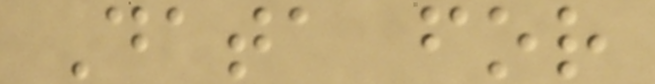Data for
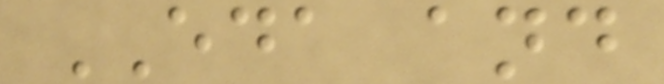EDA and
